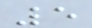5
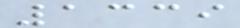1339
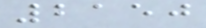2150
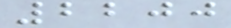2200
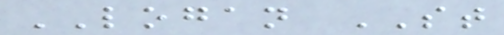LOGAN ST
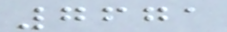7671
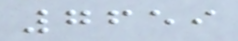7659
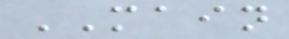MAIN
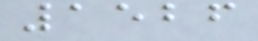1526
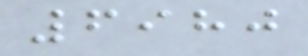6980
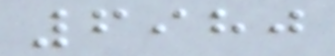6980
